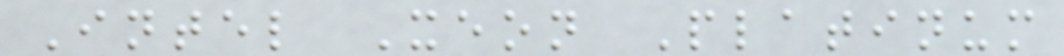Intel Xeon Platinum
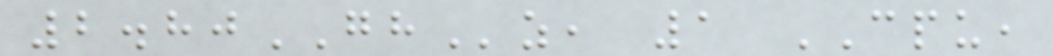2.80GHz, 1 CPU,
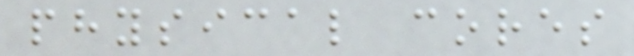physical cores
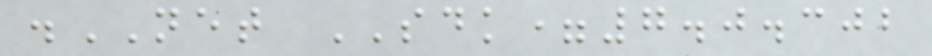.NET SDK=7.0.302
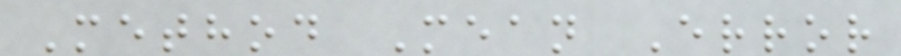Method Mean Error
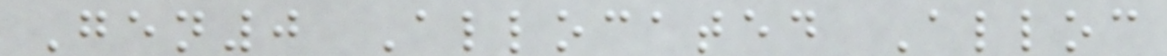Gen0 Allocated Alloc
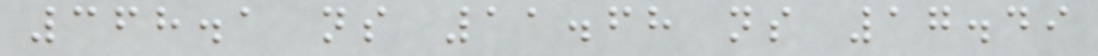368.1 ns 11.68 ns 17.49
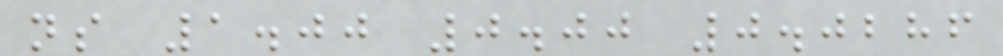ns 1.00 0.00 0.0286
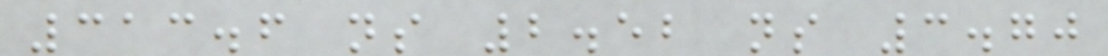313.6 ns 2.52 ns 3.70
